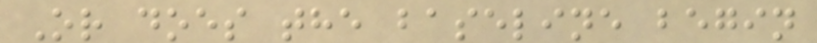Or does the baseline begin
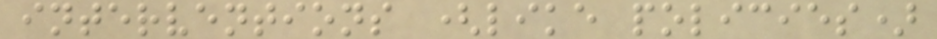interventions (like policies)
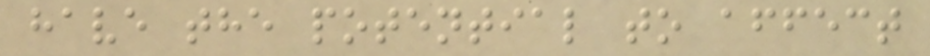have the potential to affect
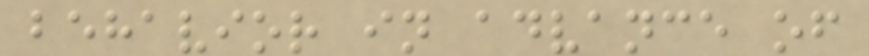behavior in advance of
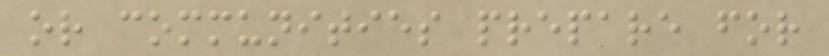or communities prepare for
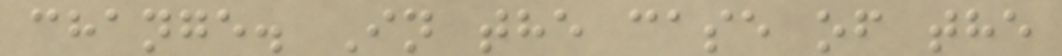change. In the case of the
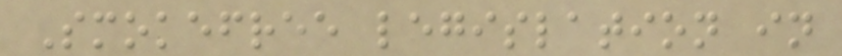Smokefree legislation in
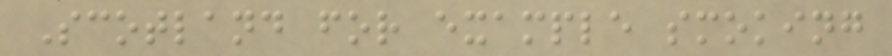Scotland for example smoking
